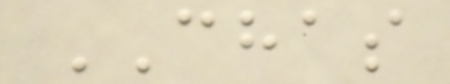CHAS
